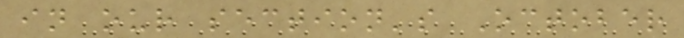in our section's October
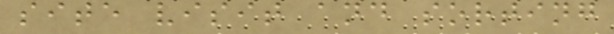site visit and sorting
